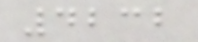4232
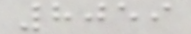8059
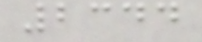2344
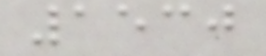1530
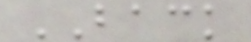BACK
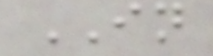IN
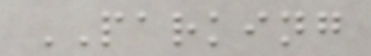PARKING
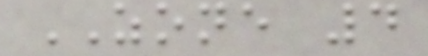ZONE 4
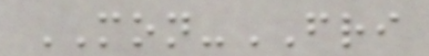MON-FRI
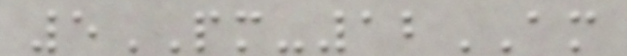5PM-12AM
